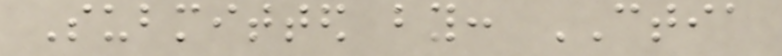Submitted by: CTIA
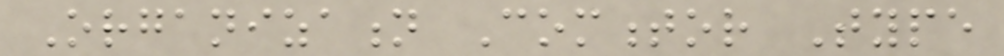Organization Commentor Type
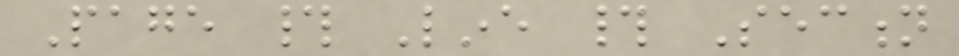Page # Line # Section
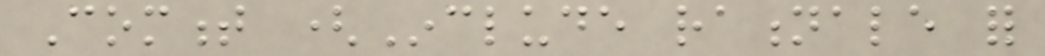Comment (Include rationale for
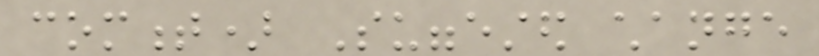comment) Suggested change
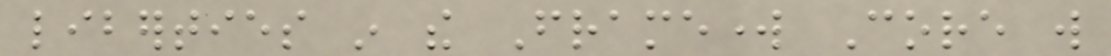liberties in the Framework Core will
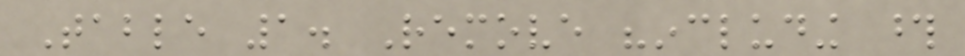Table 1. Remove "including those
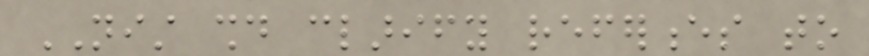NIST should clarify references to
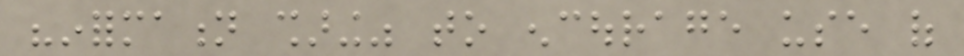"information sharing" to encourage use of
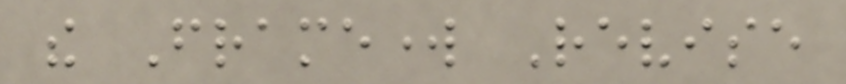the Framework Revise
